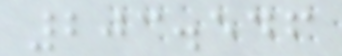203.546
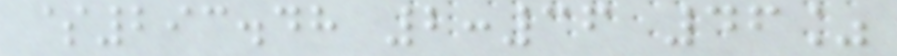$293.48 2:36 46%
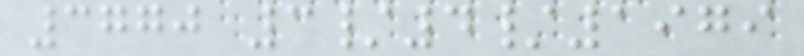3770 3/4/1979
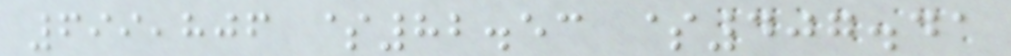699,806 $82.53 $407.41
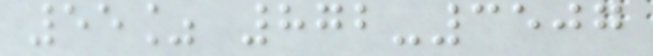55% 872-3507
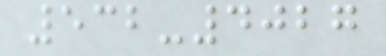532-4027
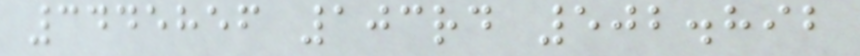3445856 103rd 502.892
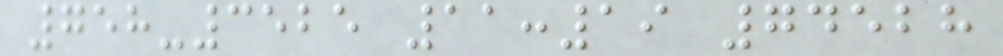758-3525 11:19 74528
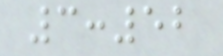3:52
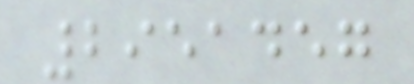2951457
